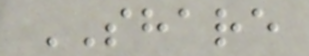SHARE
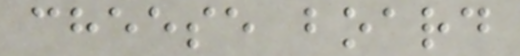cheese board
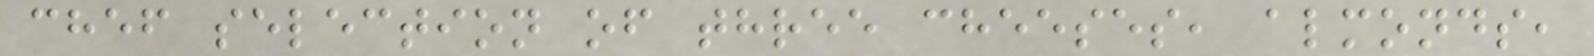chef selection of three cheeses, almonds,
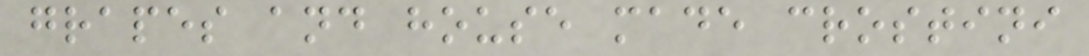grapes and house made crostini
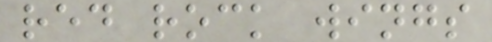red rock wings
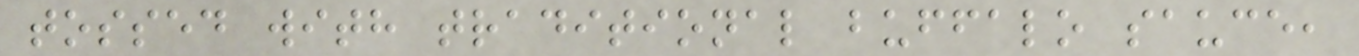tossed with traditional buffalo sauce,
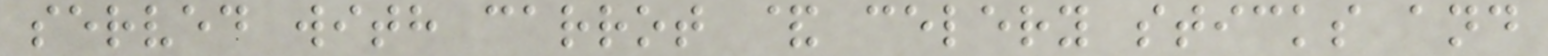served with carrot & celery sticks and
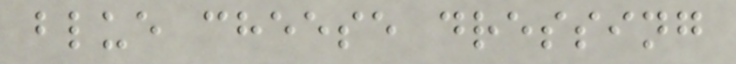blue cheese dressing
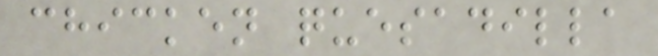chicken quesadilla
